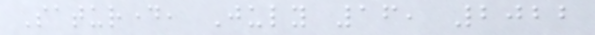Saturday, July 16, 2022
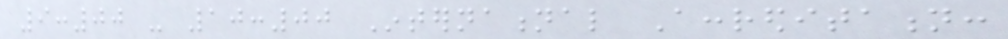9:00 - 10:00 International Accreditation:
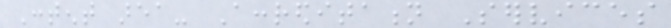Content area- Accreditation Services
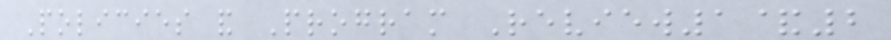Policies and Program Review1&2
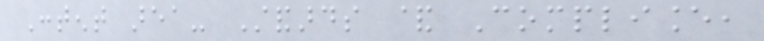Content area- Standards & Compliance,
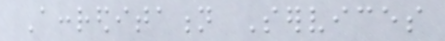Accreditation Services
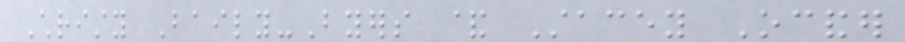Christy Baily-Byers & Stacey Ocander
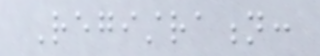Registration:
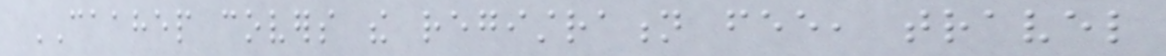CAAHEP covers the registration fee, travel
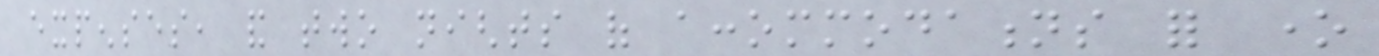expenses, and two nights of accommodations for one
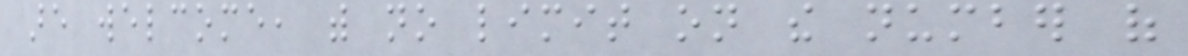are welcome, with no limit on the number of
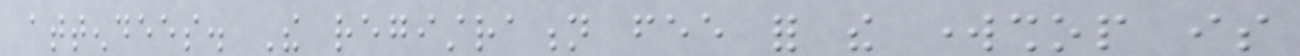attendees. The registration fee for the workshop is
